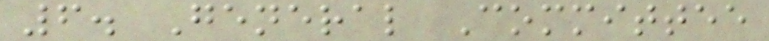6. General Committee
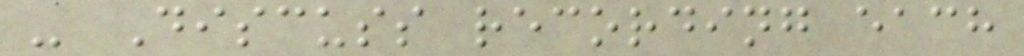- Discuss recording each
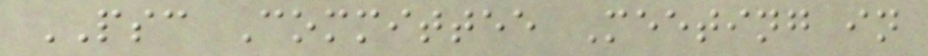PSC Committee Meeting in
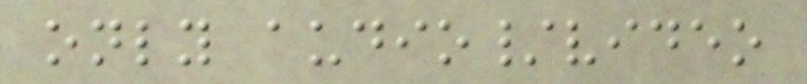only audio/video
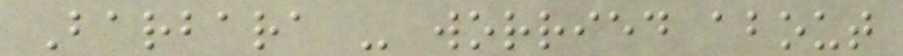Barbara - worried about
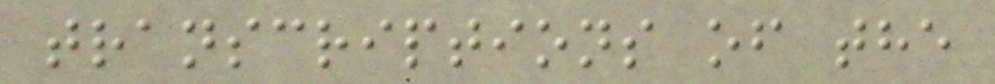transcriptions of the
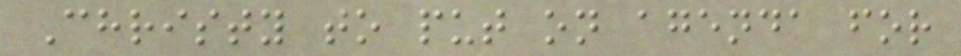Christy to put on agenda for
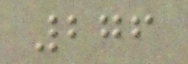276
